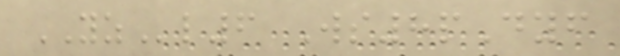YZl6 Ws8pDyf
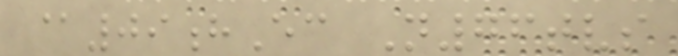@09hEc N76tvs
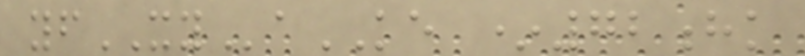yfXYaKE *72hk
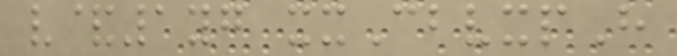v&1yg xxCbvxpH
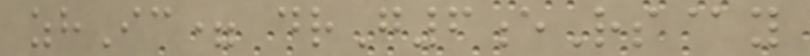zhIc= drG6eRs@y
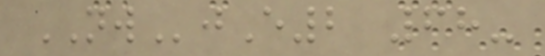NWjE2 68-
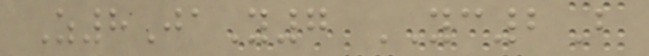Z8JaY7 YC2B
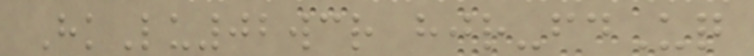HkLu02wcr hjr-fdUq
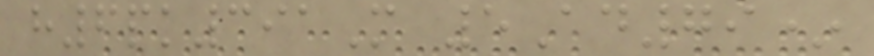h6pk391M 5Ad79*
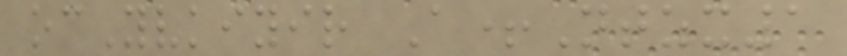ocYvkiyir A+Ntzx1
